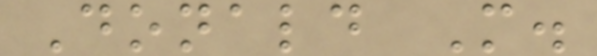Donald M.
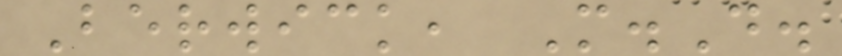Berwick, M.D.
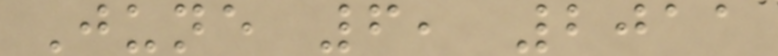June 6, 2011
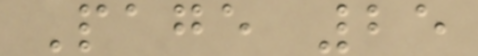Page 25
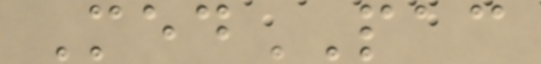MedPAC
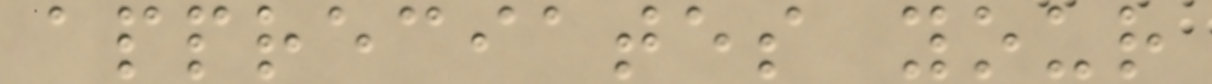appreciates your
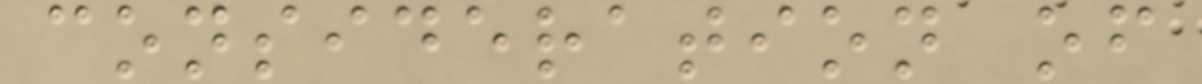consideration of
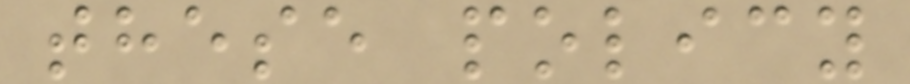these policy
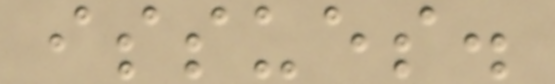issues.
